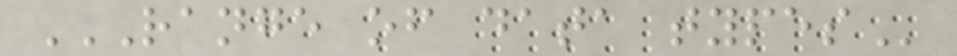RANGE OF DATA TYPES
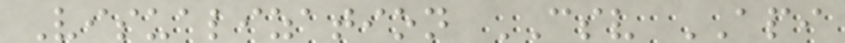Visualization CSV API
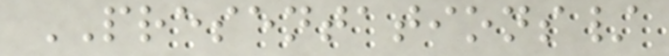PRESENTATIONS/
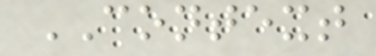CONTEXT
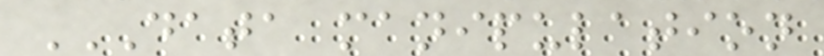DATA MANIPULATION
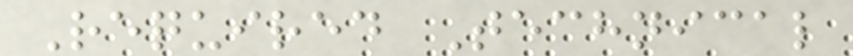Required Technical
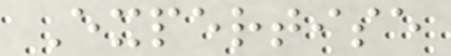Expertise
